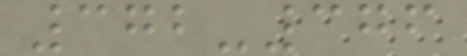372-376
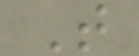T
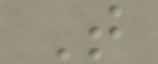T
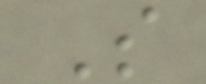S
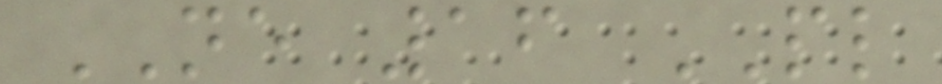NE 16 PL
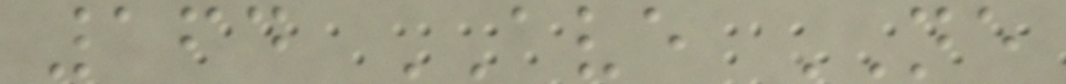164 AVE NE
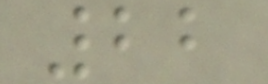22
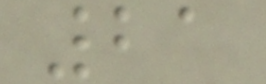21
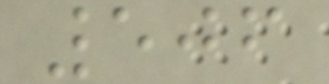506
